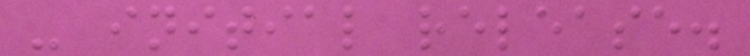- initial release.
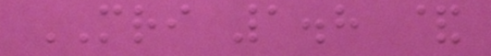MRI 1.8 &
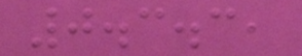0.3.3,
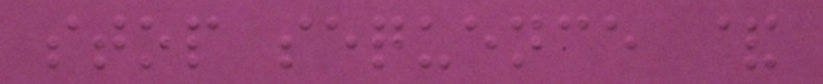stop sequence &
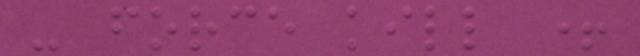- force kill +
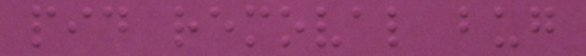pid removal bug
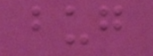bug
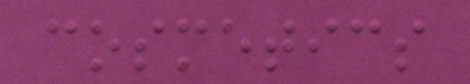cosmetics
